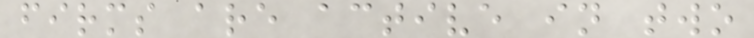firms are active in two
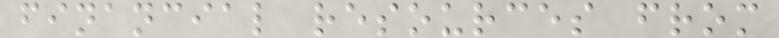financial resources from
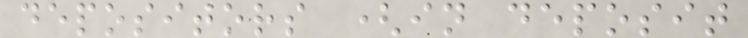depositors (in deposit
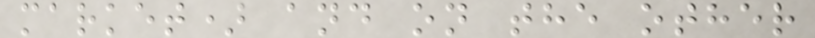market) and on the other
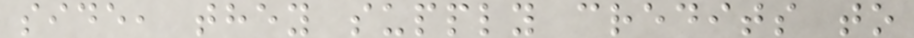side, they supply credits to
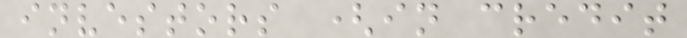investors (in credit
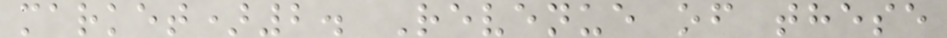market)2. Revenue of these
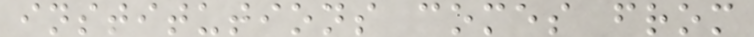institutions comes from
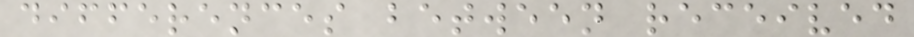differences between received
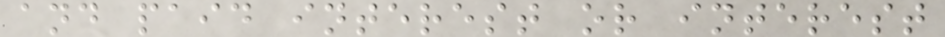and paid interest or interest
